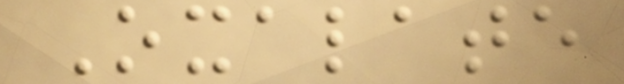Oxalate
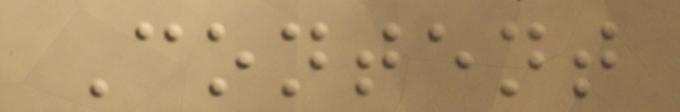Content
